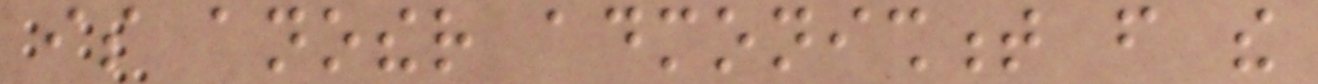is another admonishment from the
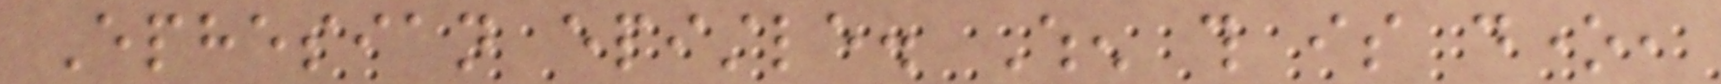Ephesian epistle. When this is done,
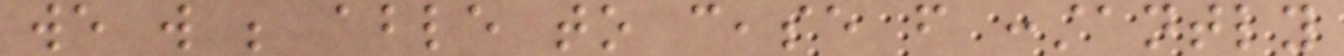we will be able to cease from constantly
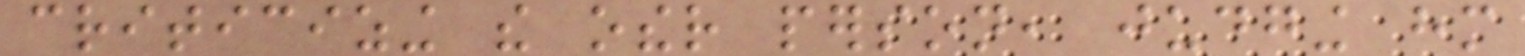criticizing the other person, judging him
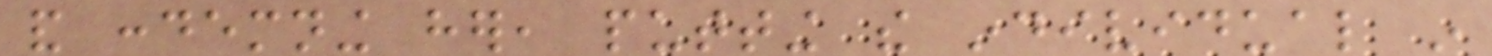and condemning her, putting the individual in
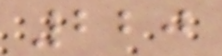220
